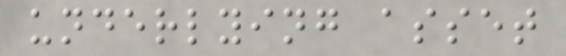underlying asset
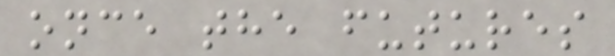once the futures
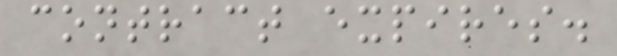contract expires.
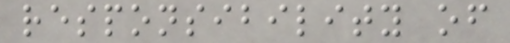responsibility of
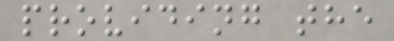providing the
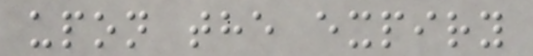upon the expiry
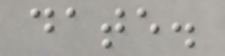date.
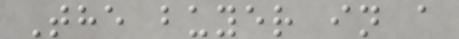The buyer in a
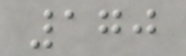170
